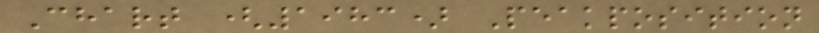Chart (1983) Peakposition
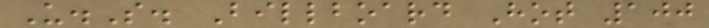U.S. Billboard Hot 100
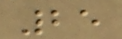25
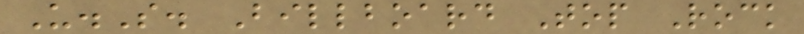U.S. Billboard Top Rock
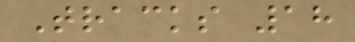Tracks 18
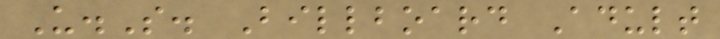U.S. Billboard Adult
